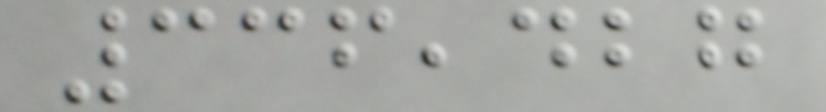336,427
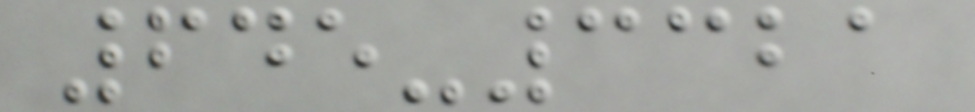645-3321
